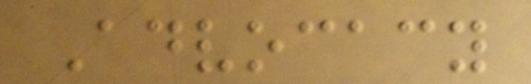Advocacy
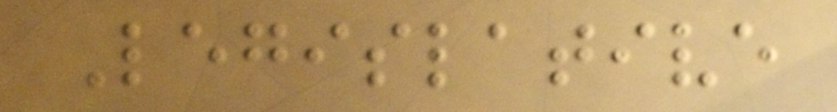Legislative
